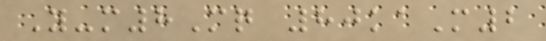Y-m8Mq 80kaM2
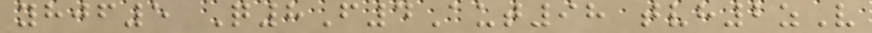yhjf5 Q8F4Aut98 tvh2zV
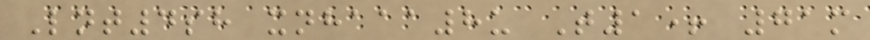Lnt4sh xnhaaa8u T1+ 71m
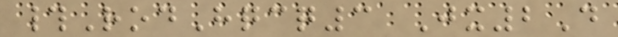#RodHqcq3 Jx2D
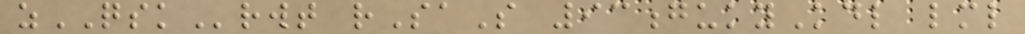zQSKrwt rSaS 93gukyKdl lml
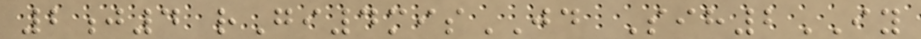2j4 rGi4misJD Sih2IY
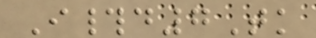I#d7Tk
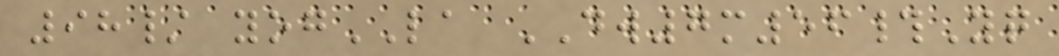98/ yogLA DW7m56#Yq
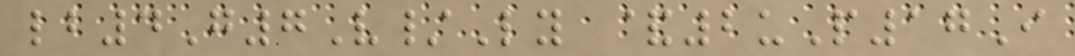lb4G7V/Ly &2uP17I
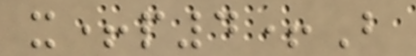x+p4+B
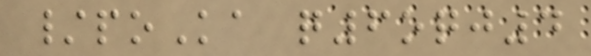/poKa q6oqj4
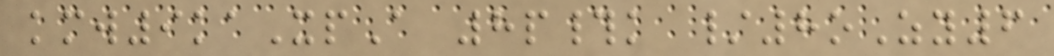kmw9kaXpA 8p#k /8oZy6
